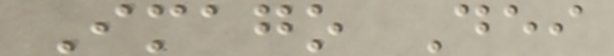Imago Dei
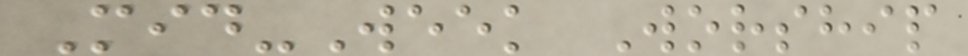Mid-Week Worship
